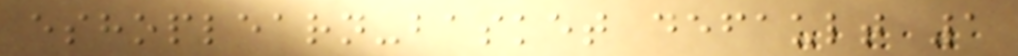eshoplearn-basket default 1
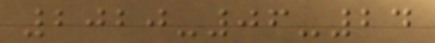2020-06-24
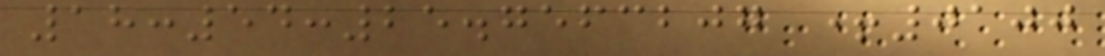18:54:25.7563207 +0100
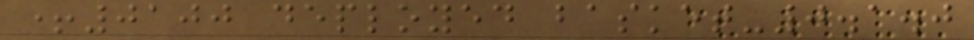+0100 deployed basket-0.1.0
